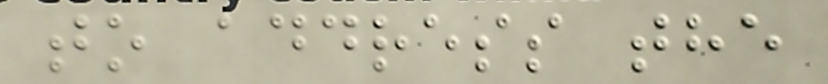to address the
